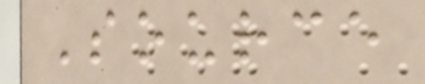Source
